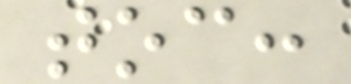toc:
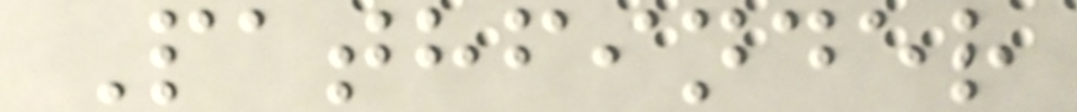Pathfinder
